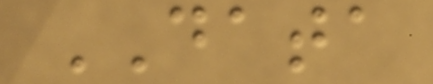DATA
